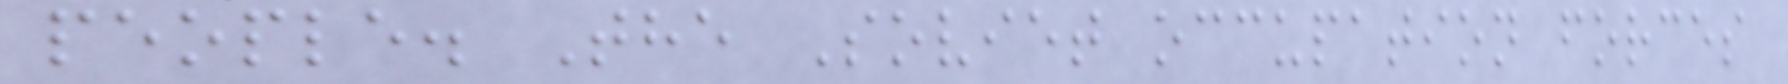people. The Soviet occupation forces
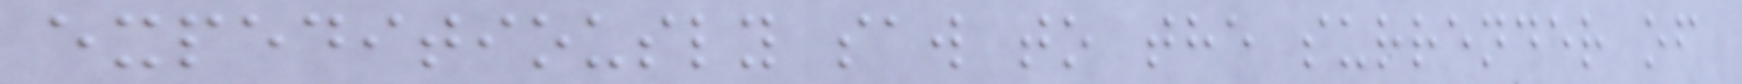expeditiously saw to the surrender of
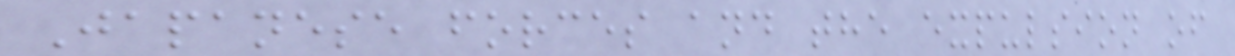Japanese forces and the expulsion of
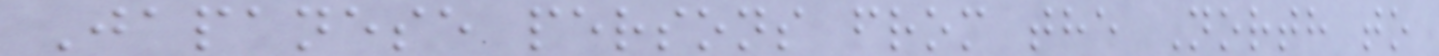Japanese persons from the North to
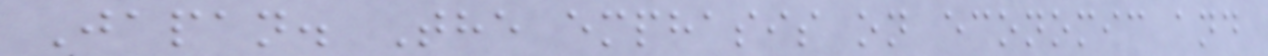Japan. The emphasis on economic and
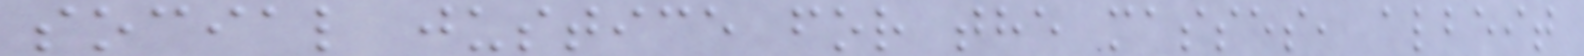social justice for the masses, albeit
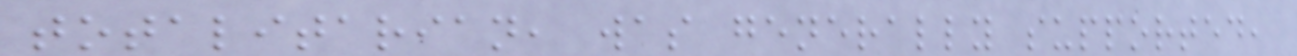totalitarian, was generally supported,
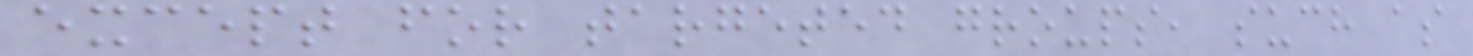except for targeted groups, such as
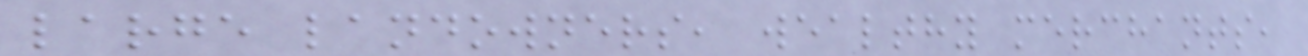large landowners, wealthy merchants,
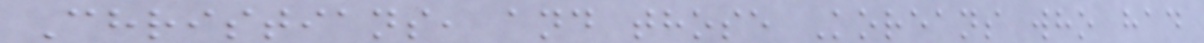Christians, and those Koreans who had
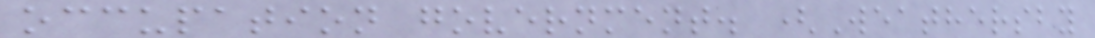occupation government. (Weathersby
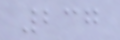237
